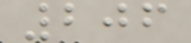206
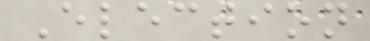Election
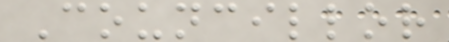Councillor
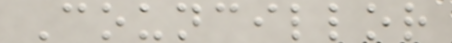Councillor
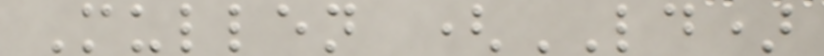Mullen (LD)
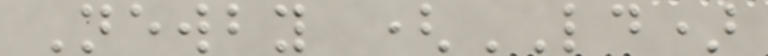Newby (LD)
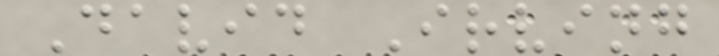David Irving
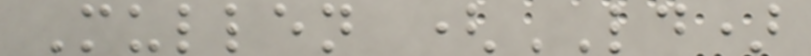Mullen (LD)
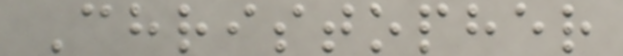Christopher
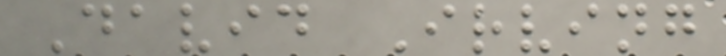David Irving
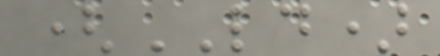(LD)
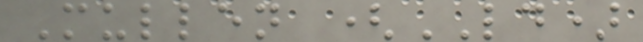Mullen (LD)
